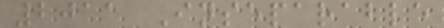2011 Inseparable
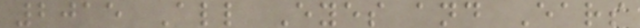2015 All Eyes and Ears
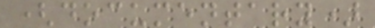(documentary)
